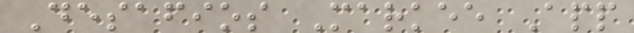Desafios Markee App
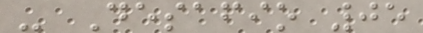- Desafio 05
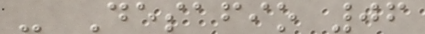- Desafio 06
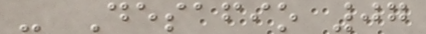- Desafio 07
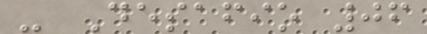- Desafio 06
